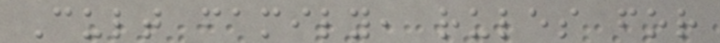Cult family, rules for
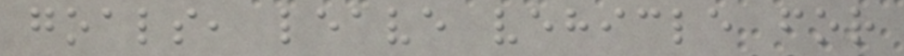goals, leave vehicle for
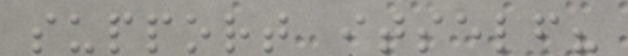support itself?
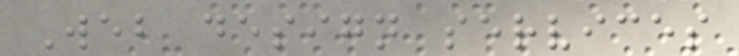Web design services
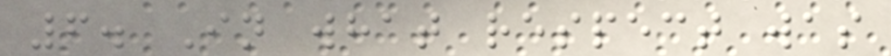6. In what respect was
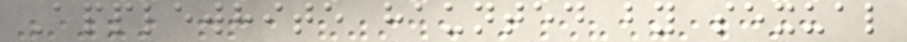Applewhite haunted by sexual
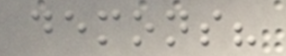demons?
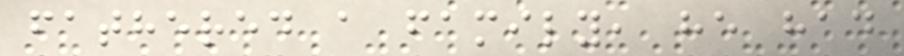fathered a family, he had
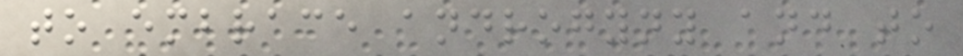to embrace androgyny and to
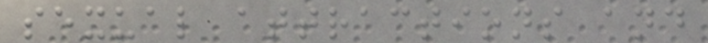sexual attractions and
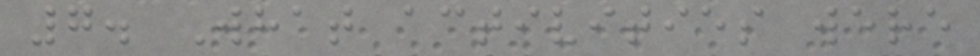7. What activities were
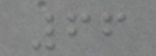66
